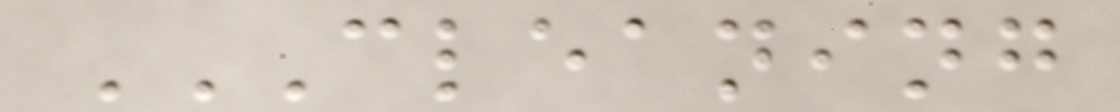CLEANING
